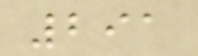291
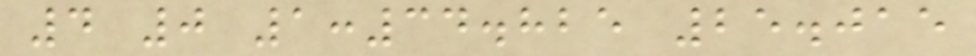4 0 1:34.825 25.015
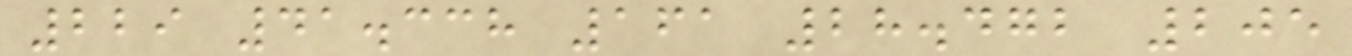229 41.338 161 28.472 205
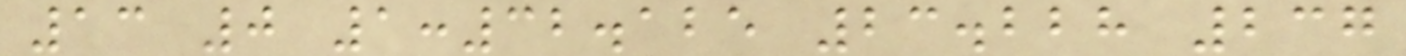13 0 1:32.125 23.228 237
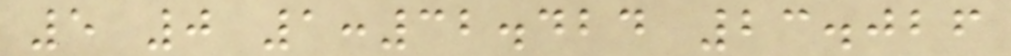5 0 1:32.424 23.026
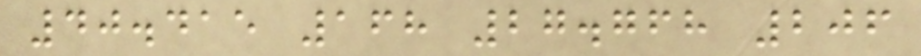40.415 168 27.768 206
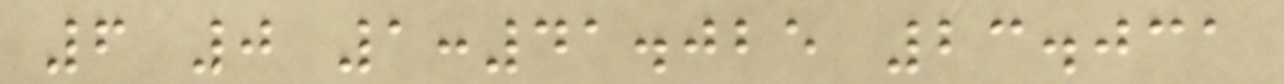6 0 1:41.025 23.031
